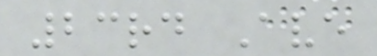23rd Ave
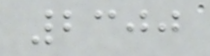2300
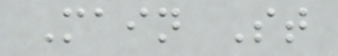Main St
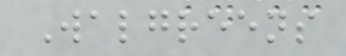Walgreens
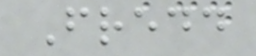Fredd
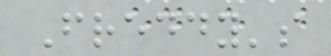Freddy's
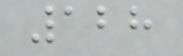128
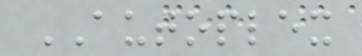AUTOPLEX
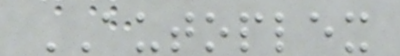AUTOPLEX
